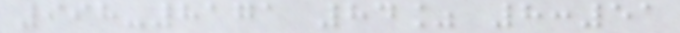998-8171 84% 8:51
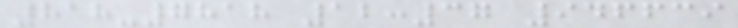818-7818 12:37 946639
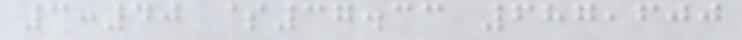3:40 $37.33 687,600
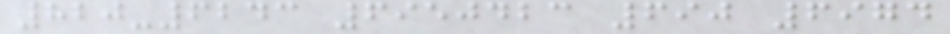820-6243 6950423 690 6974
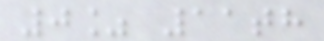0% 11th
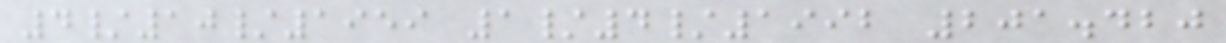4/10/1959 1/4/1992 201.420
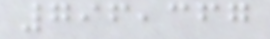796,367
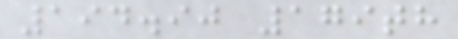194.90 179th
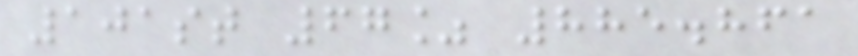101st 67% 885.861
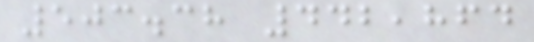503.38 442,864
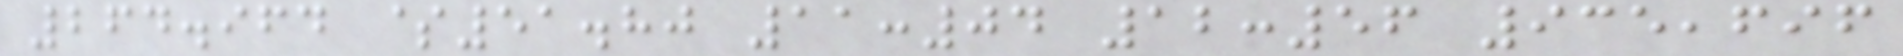264.964 $51.80 11:04 12:56 935,696
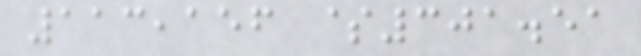113,156 $301.51
